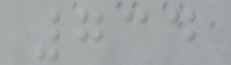734
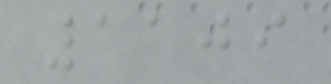1109
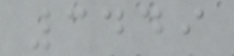3449
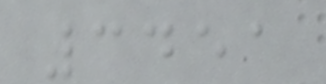3451
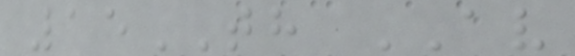15TH AV
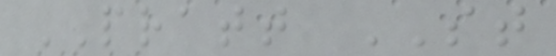PRATT ST
